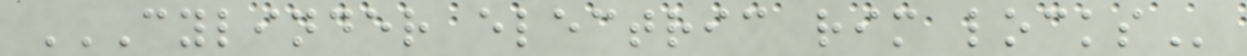CYLINDER ELECTRIC RIM LOCKS
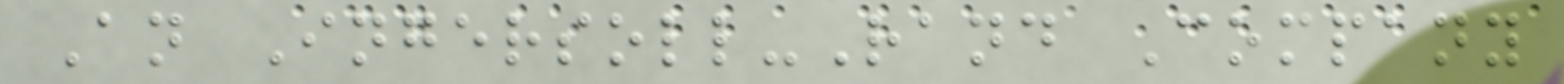An Ingersoll-Rand Company
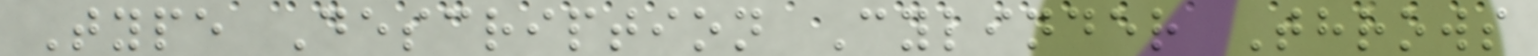Type Description Cylinder Throws
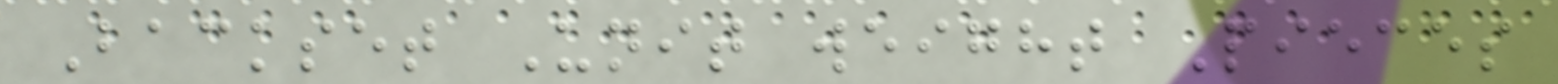Backset Unit weight Pieces
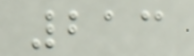213
